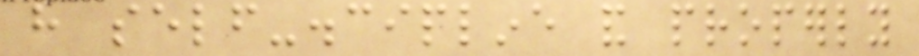have self-discipline and properly
